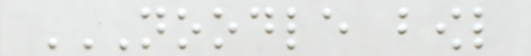NOODLE BOWL
